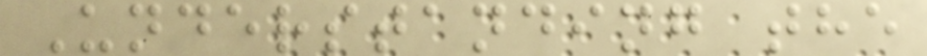Understanding the
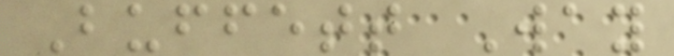Buffett Way
